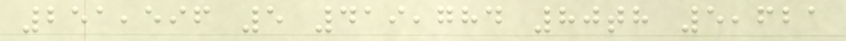251,596 5 419,784 80th 5,621
